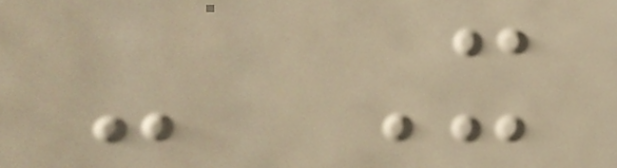- It
